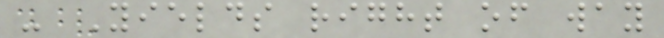- Yields right of way
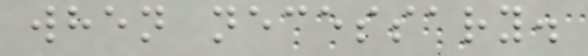when necessary.
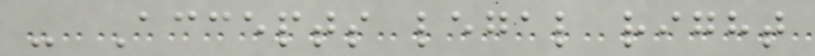- Accepts legal right
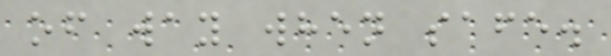of way when safe.
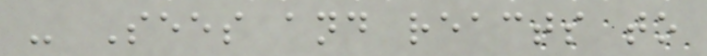- Sees and reacts to
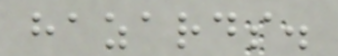hazards.
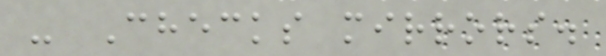- Checks mirrors.
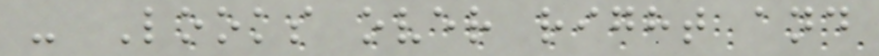- Looks over right and
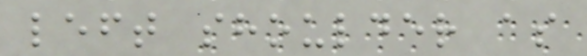left shoulder as
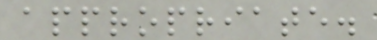appropriate.
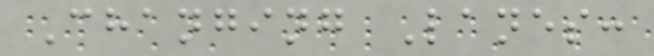Changing Lanes:
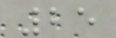25
